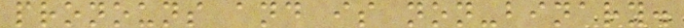pronouns and is non-binary.
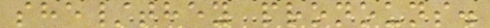she/they pronouns.
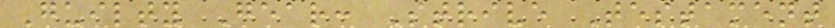Guilty Gear: Strive Testament
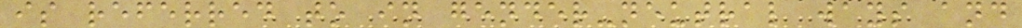is referred to in gender-neutral ways and
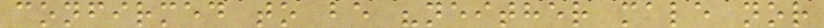confirmed to be "neither male nor
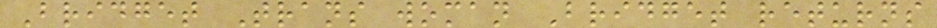Bridget Trans woman Bridget returns
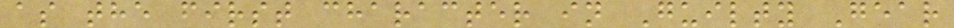as the first character in Guilty Gear
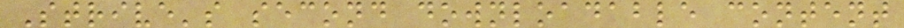Strive's second downloadable content
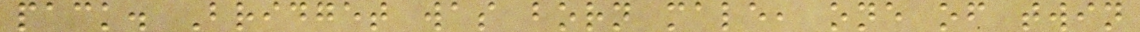pack. Bridget was born male, one of twin
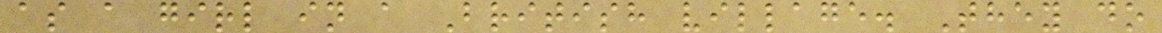as a girl in a British village. They do
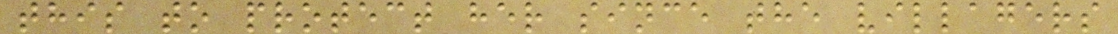this to protect her since the villagers
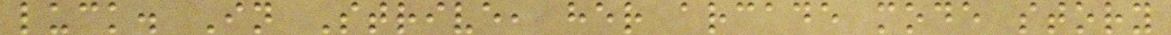luck. In Strive, her arcade mode story
